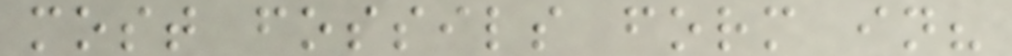most fossils form in?
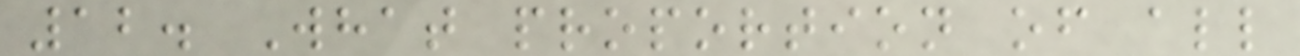12. What proportion of all
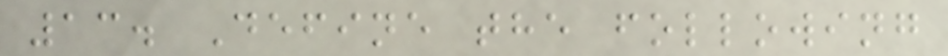13. Define the following
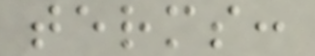terms:
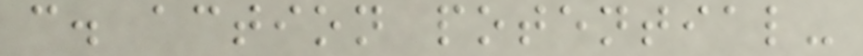c. action potential-
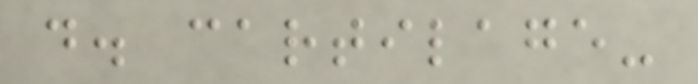d. cartilage-
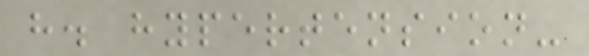h. hypertension-
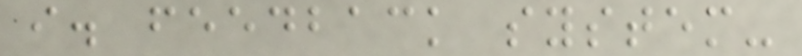i. feedback system-
